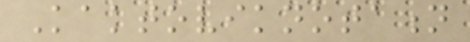Kaktoviknotation
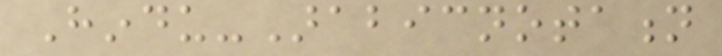Hindu-Arabicnotation
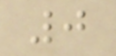0
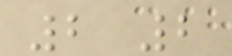2 2
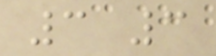3 3
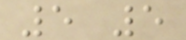5 5
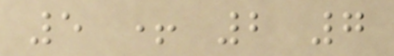5 + 2 7
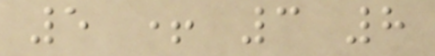5 + 3 8
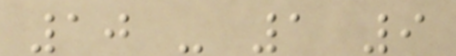10 - 1 9
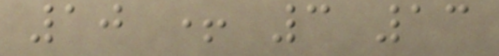10 + 3 13
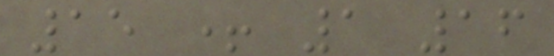15 + 1 16
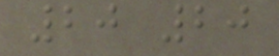20 20
